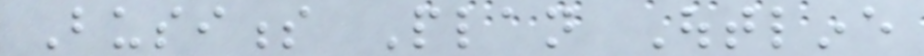Business Plan Outline
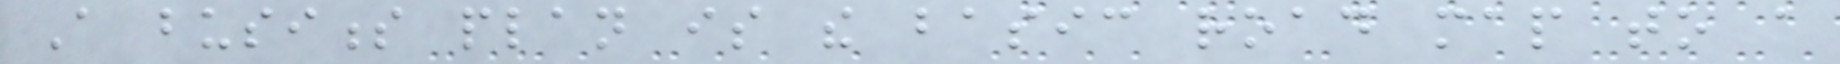A business plan is the basic road map to a
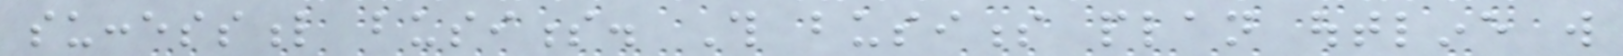successful business. This business plan outline will
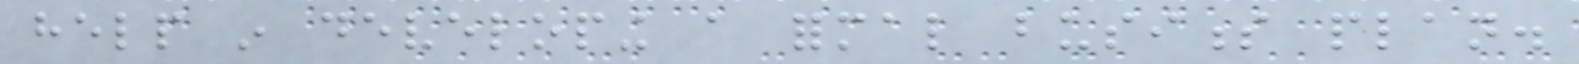help in developing a formal business plan.
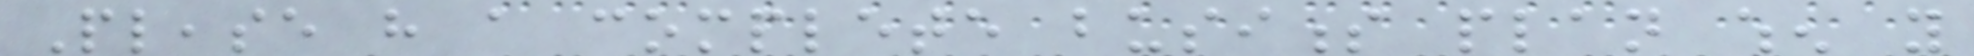Please have a complete business plan when you
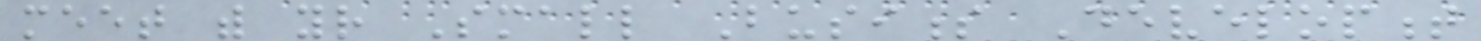meet with your Small Business Development
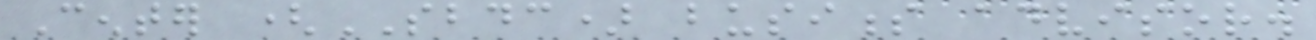Center (SBDC) business advisor.
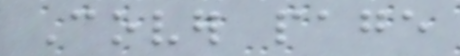Cover page
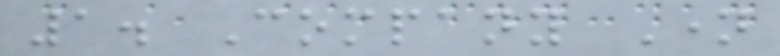1. Company Name
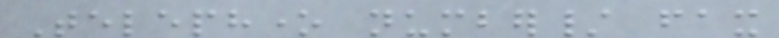Telephone number/ fax
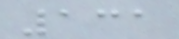131
